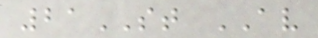21ST AV
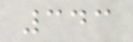343
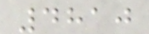4810
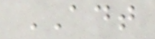ADT
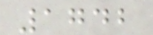1742
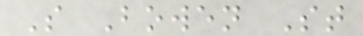S Bowen St
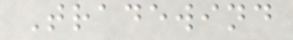Tradewind
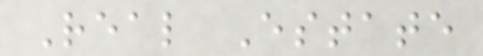Real Estate
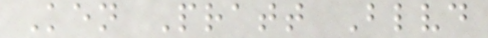Ken Pratt Blvd
